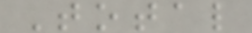Total
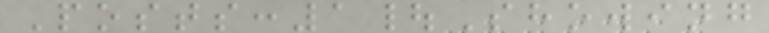Posts:1|Showing
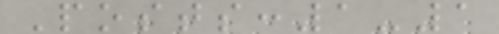Posts:1-1
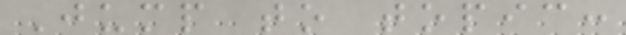Jump to topic:
